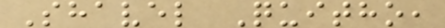Shavel Quitho,
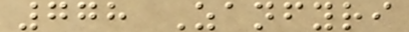778 Zanfyri
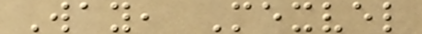Way, Mexvel
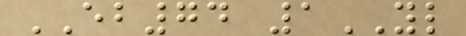EB74 1YL
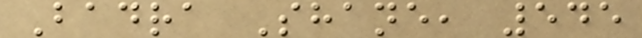Badra Shane, 545
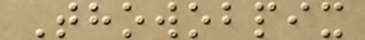Thowobpix
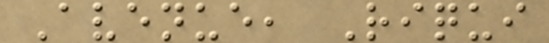Avenue, Riqui
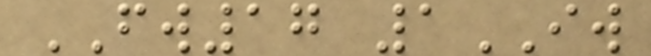FW17 1IW
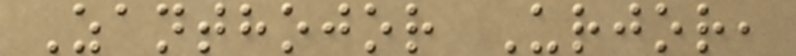Zanthojor Urjor,
